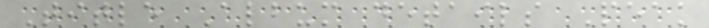Title Album details Peak
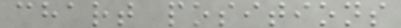chart positions
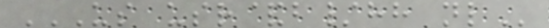US USR&B/HH NL
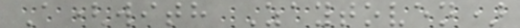A(with Zaytoven)
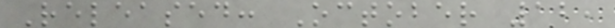Released: October 12,
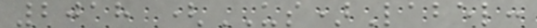2018 (US)Label:
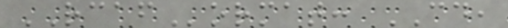RCAFormat: CD,
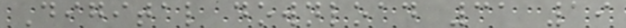Digital download 31 19
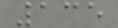135
